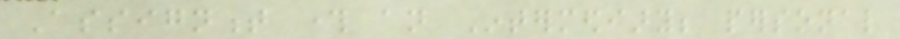Assignment through an Intermediary; personal
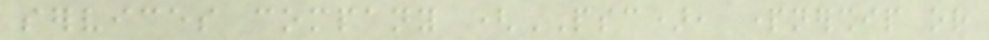services company (PSC), partnership or
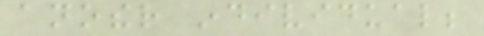another individual;
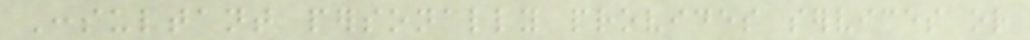Consultant personally provides services or
